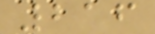216
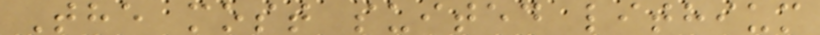The most suited lithium
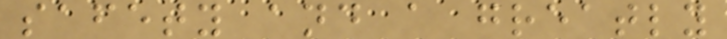safety and a greatly
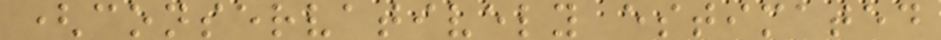(conservatively estimated
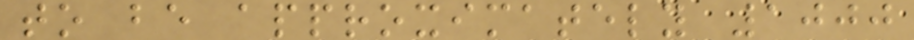to be approximately 1000
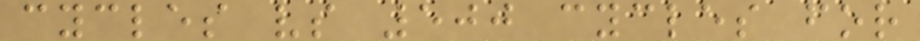cycles vs 500 cycles for
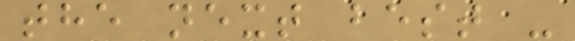the next best -
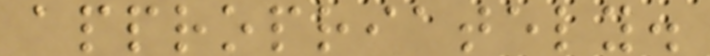appropriately.
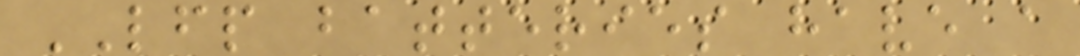LFP batteries have a
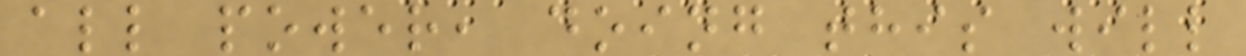all power, doing this will
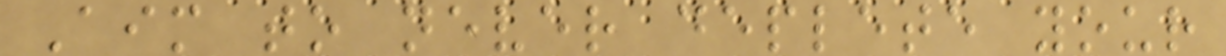Aim to never deplete your
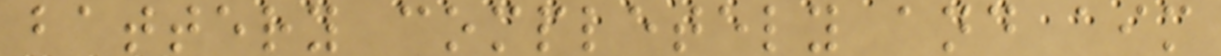battery completely and aim
